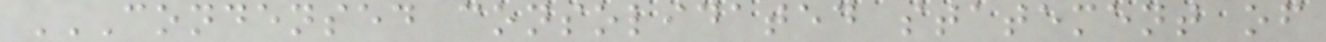CONDENSED CONSOLIDATED STATEMENT OF
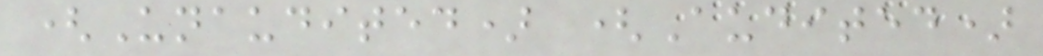(Unaudited) (Audited)
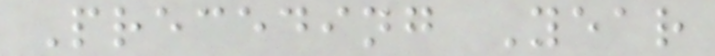Preceding Year
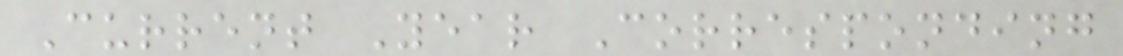Current Year Corresponding
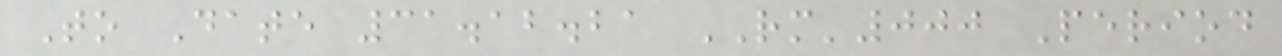To Date 31.12.21 RM'000 Period
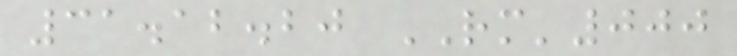31.12.20 RM'000
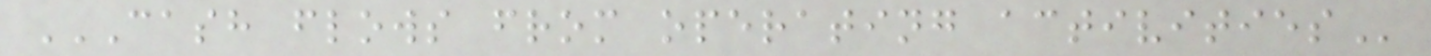CASH FLOWS FROM OPERATING ACTIVITIES
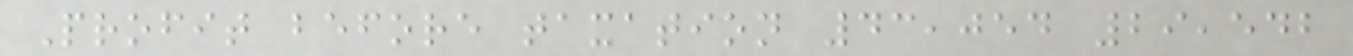Profit before taxation 43,054 29,542
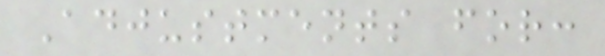Adjustments for:
